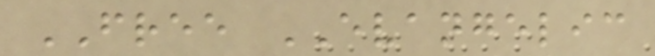FREE EVANGELIC
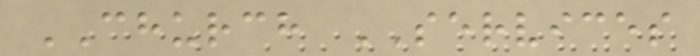CHURCH SERVICES
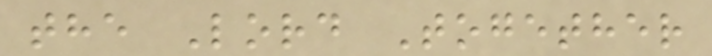the Lord Together
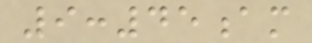9:45am
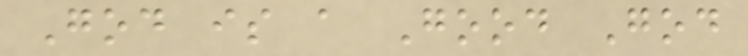God is a Good God
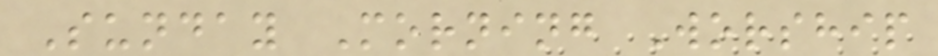Sunday Morning Worship
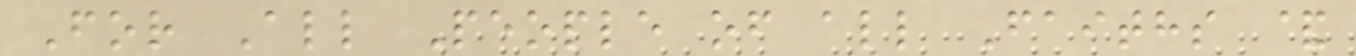For All People of all Faiths &
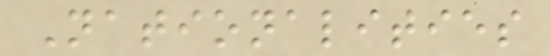Nationalities
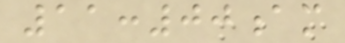11:00am
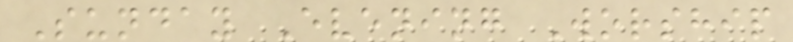Sunday Evening Worship
